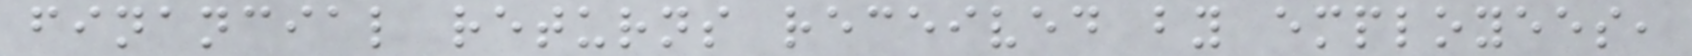financial returns received by employees,
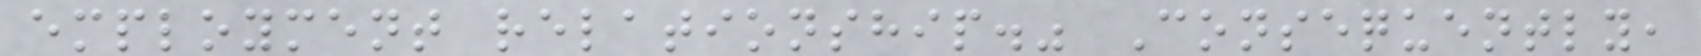employment relationship." Consequently,
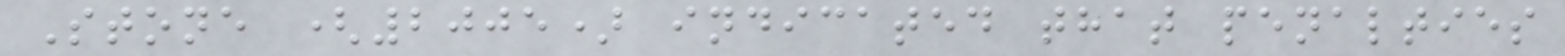Stone (2005) indicated that penalties
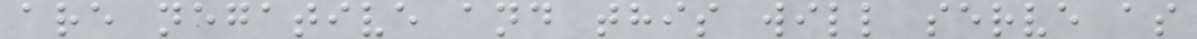are negative and this will serve as
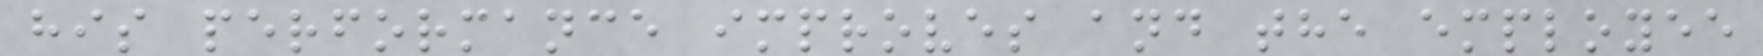his performance improves and the employee
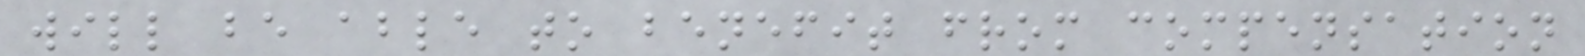will be able to benefit from compensation
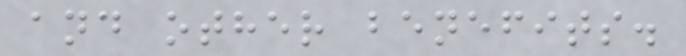and other benefits.
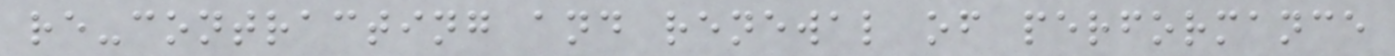re-contracting and renewal of performance
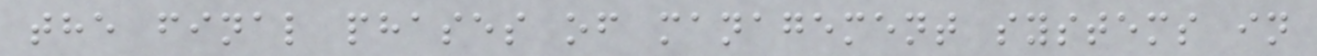the final phases of management systems in
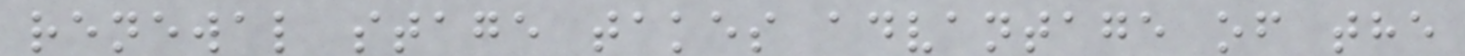renewal stage takes advantage of the
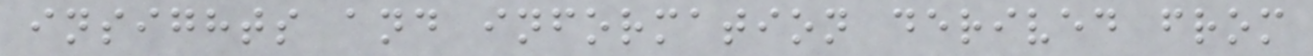insights and information derived from
